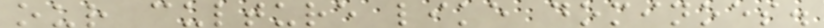our culture like dominoes.
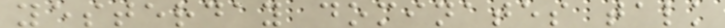yesterday dominates talk
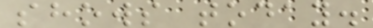shows today.
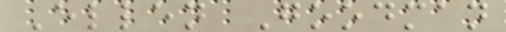Ellen Goodman
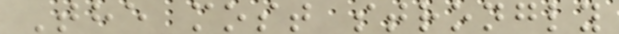The most strongly
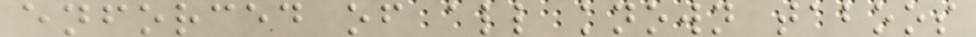enforced of all known taboos
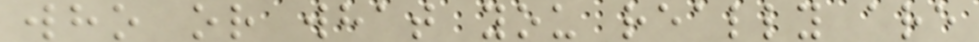who or what you really are
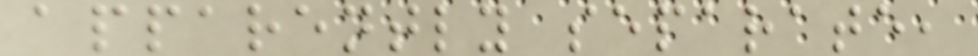apparently separate,
